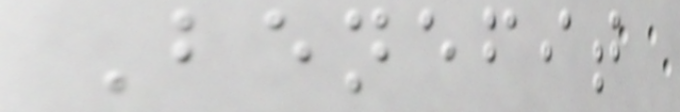Benefit
